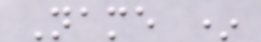Name *
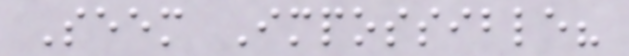Seem Impossible?
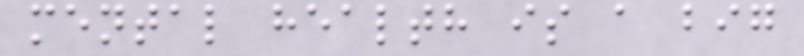mental health is a big
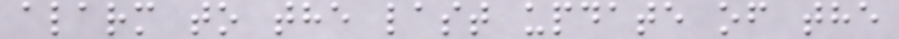alarm to the last update of the
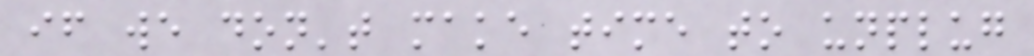if we don't make time to unplug
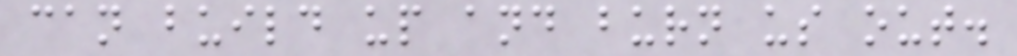can build up and burn us out.
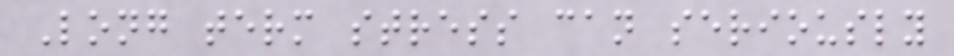Long term stress can seriously
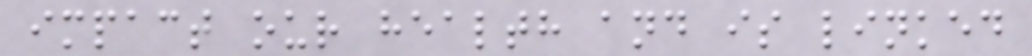impact our health and is linked
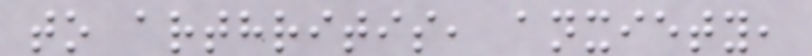to arthritis, anxiety,
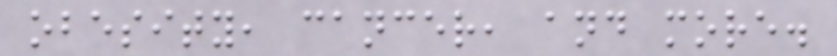obesity, cancer, and more.
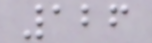126
